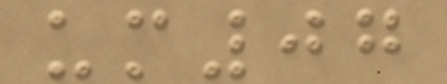um07
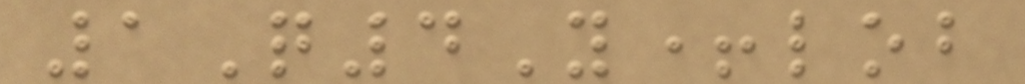1Q4Y+lob
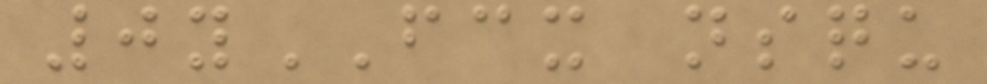0yFCX nsqu
